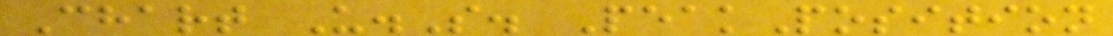Chart U.S. PeakPosition
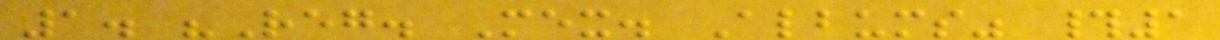1. "Reg. Mex. Albums" #1
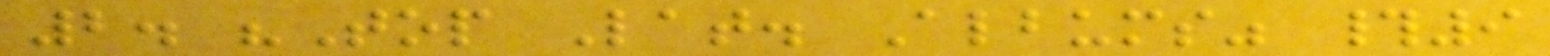2. "Top Lat. Albums" #9
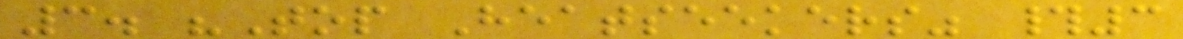3. "Top Heatseekers" #3
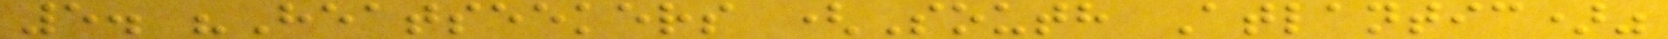5. "Heatseekers (South Atlantic)"
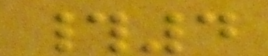#4
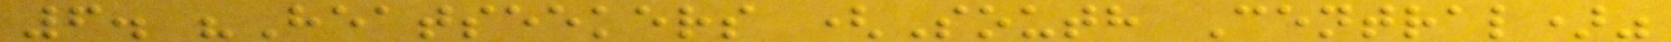6. "Heatseekers (South Central)"
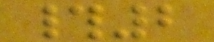#2
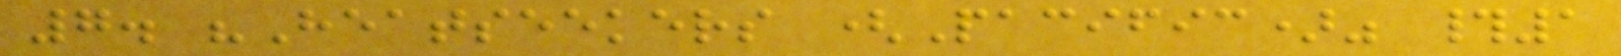7. "Heatseekers (Pacific)" #1
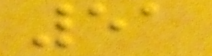51
